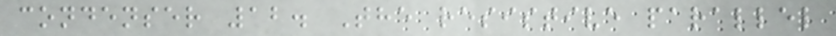condenser 12. The resistive parallel
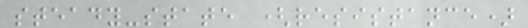steady-state (resistance)
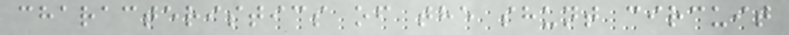characteristics of the shunt circuit
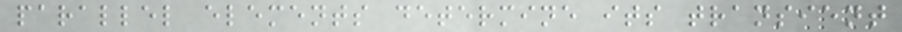parallel elements determine its transient
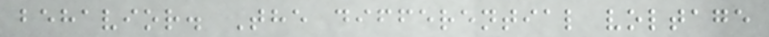behavior. The differential voltage
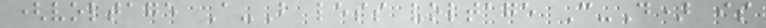(voltage A-B less voltage C-D) is
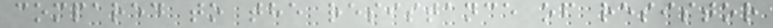compared to the resistance of resistor
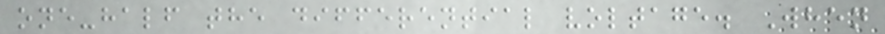one-half the differential voltage. When
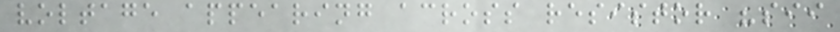voltage appearing across resistor "sii
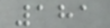181
